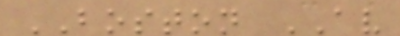BOSTON AV
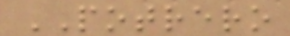POTRERO
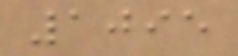1095
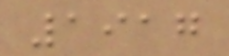1917
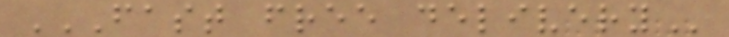FAST FREE DELIVERY
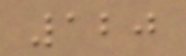120
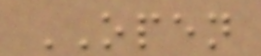OPEN
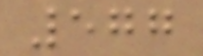577
